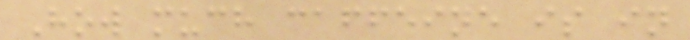How much caffeine is in
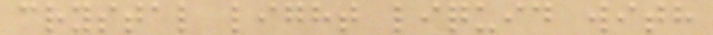crystal light liquid with
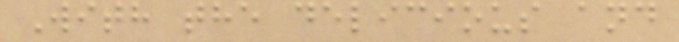With the delicious and
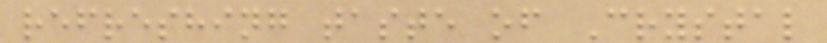refreshing taste of Crystal
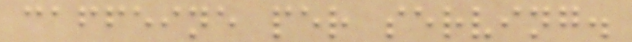caffeine per serving.
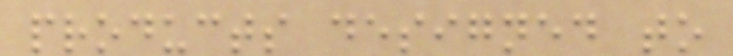products designed to
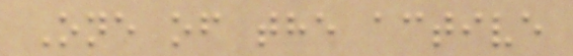One of the active
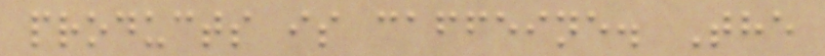products is caffeine. The
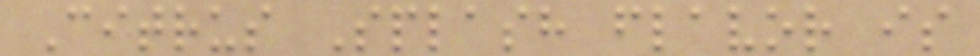Citrus Splash flavor is
